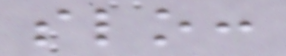slo:
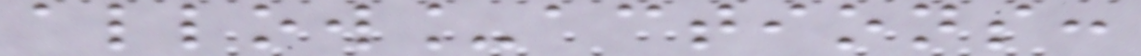allow_actions:
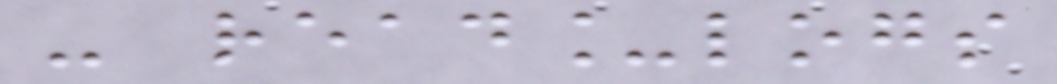- read_logs
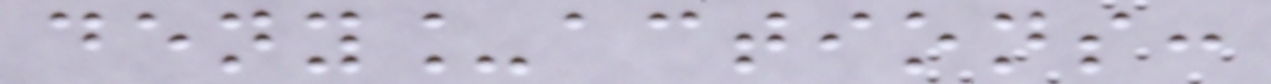deny_actions:
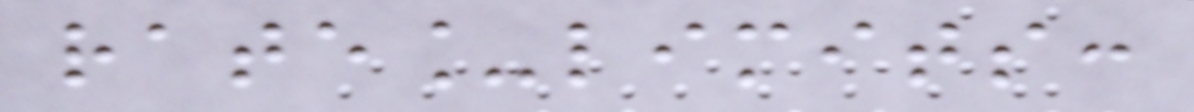rate_limits:
